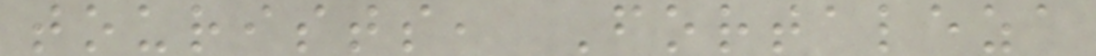tourists, Fortaleza
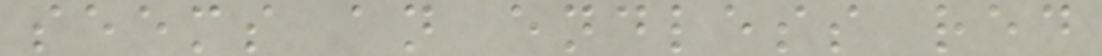seems an endless red
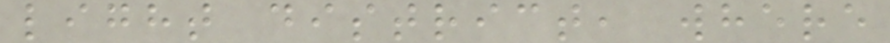light district, where
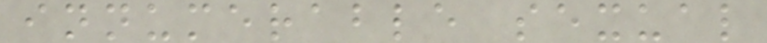innumerable sexual
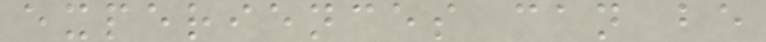experiences can be
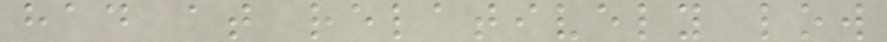had at relatively low
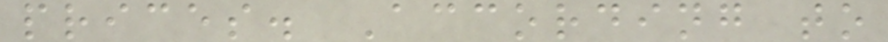prices. According to
